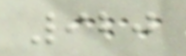920
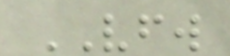VFW
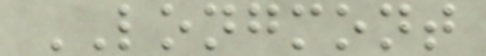LONGMONT
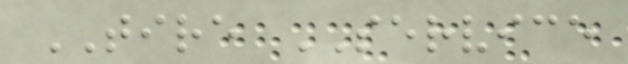TIRE SERVICE
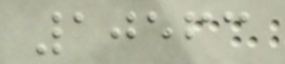10563
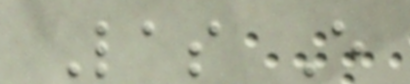Las E
